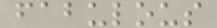fabulous
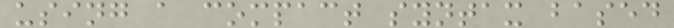using a compact syntax based
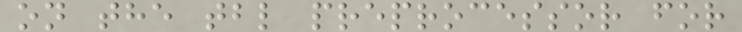on the tbl preprocessor for
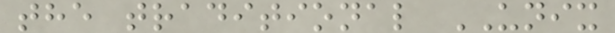the traditional UNIX
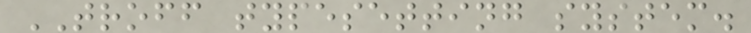TROFF typesetting system.
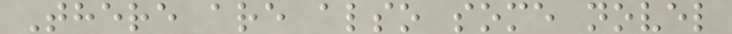There are also some novel
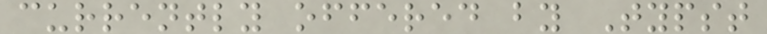currently offered by Typst
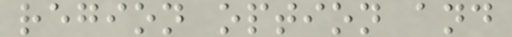region option and
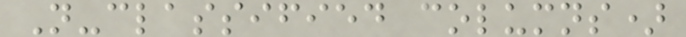N-classified columns)
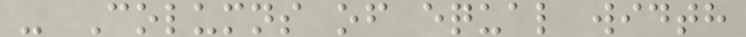- Columns of equal width
